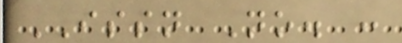ISSN No. :
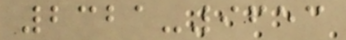2321-9653
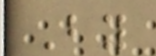By
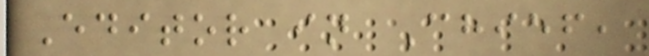Editor in Chief,
